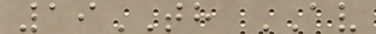19TH AV
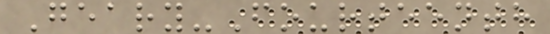Geary-Fourteenth
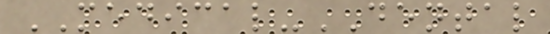MEDICAL-DENTAL
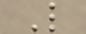L
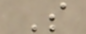S
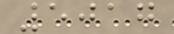5017
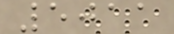5011
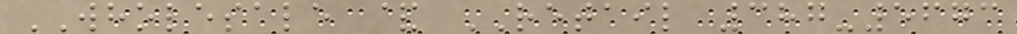WHOLESALE & RETAIL 387-5673
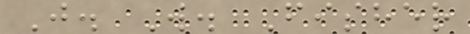J. W. Fisher
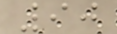90
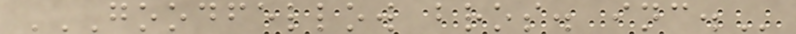GOODFELLOW BROS. INC.
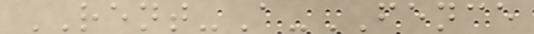RENT-A-FENCE
